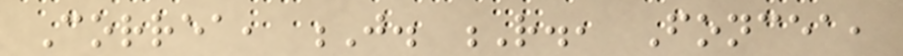Correa, J. R., Foncea,
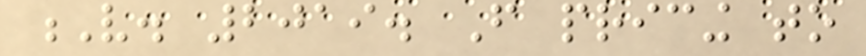V. 2019. From pricing to
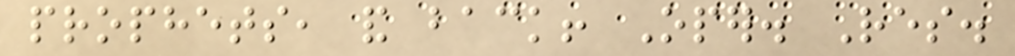prophets, and back! Oper. Res.
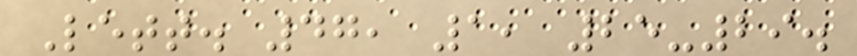Lett. 47, 1, 25-29.
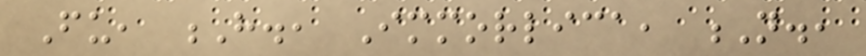Fu, H., Immorlica, N.,
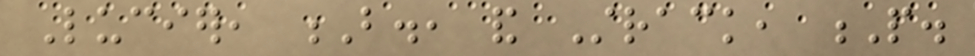Lucier, B., and Strack, P.
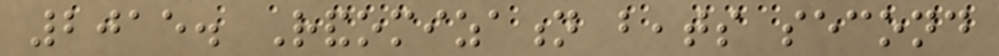2015. Randomization beats second
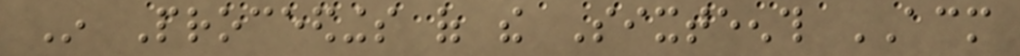In Proceedings of the Sixteenth ACM
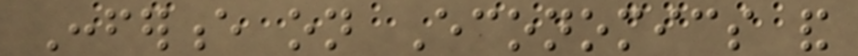Conference on Economics and
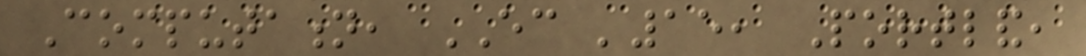Computation, EC '15, Portland,
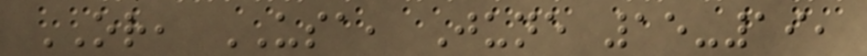OR, USA, June 15-19,
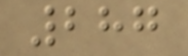287
